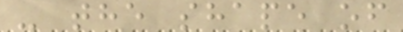- the shape of
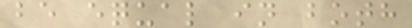be equal in both
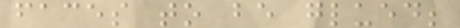faces to be glued;
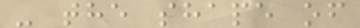- the shape of
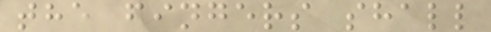the fingers shall
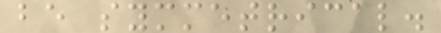be symmetrical.
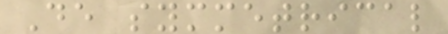De symmetrical
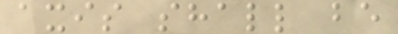axis shall be
